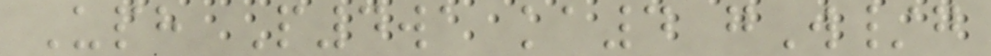Uph P4wa ka4 gW/g
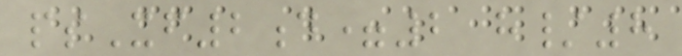psXf2d=2 h/8
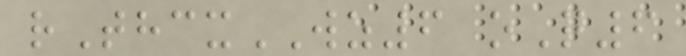rThcxWZ6 oQ6
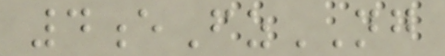4eFzNG
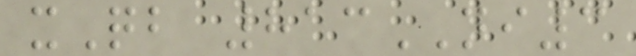xQb 813NI3
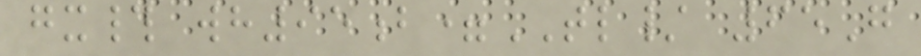gx# wh95b=TL/ 65G
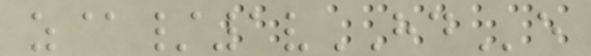z@/1vHDe
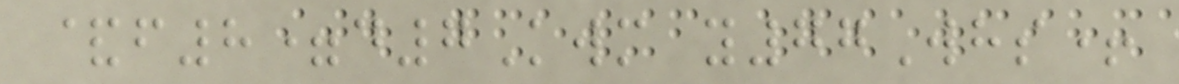&f8=d7Kwm y77Whs+
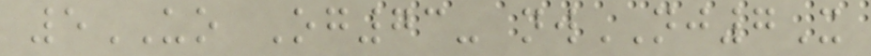5UO Og73- nwNJ7X
